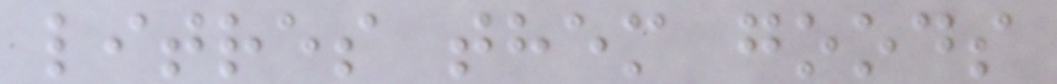litres them goods
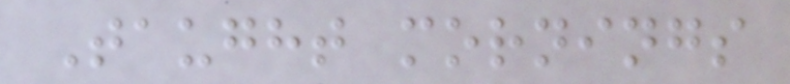Taught mornings
